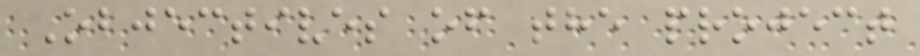Objectives of the project
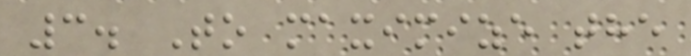3. To maximize the
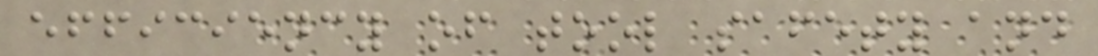efficiency of tool safety and
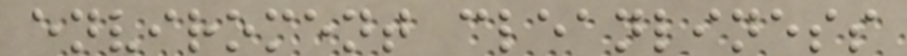enviroment cleanliness
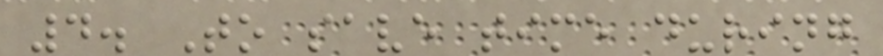4. To save time during
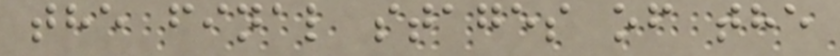the final stages of the
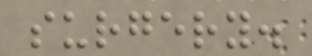surgery.
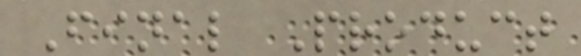Final Product
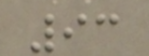93
